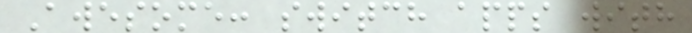Awesome: switch apps with
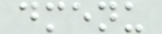dmenu
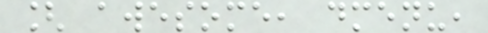[ awesome, dmenu,
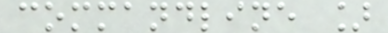commandline ]
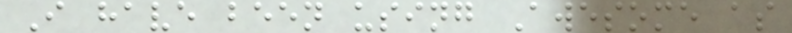I have been using Awesome as
